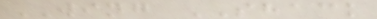WING SHACK
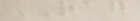RAG
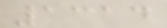1314
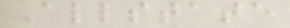Allstate
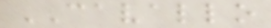CAVALLO
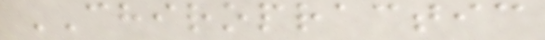CHIROPRACTIC
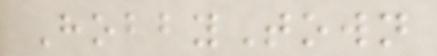HobbyTown
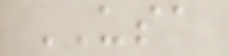USA
